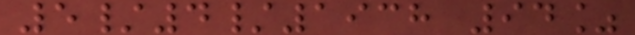5/4/1938 94%
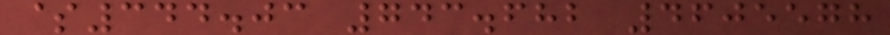$344.03 743.682 4605578
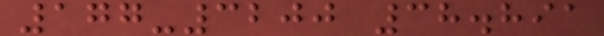177-3200 38.891
